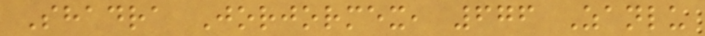Shadra Jorjormex, 676 Zanlu
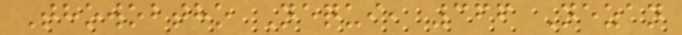Thowobtho Nequi, 366 Nezan
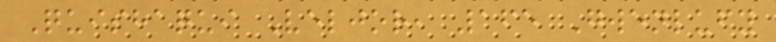Quishaqui Veljor, 165 Gwenlufy
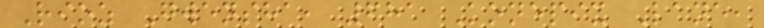Rioz Gwensha, 681 Konepix Lane,
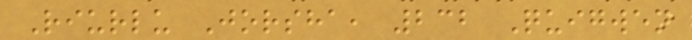Riurlu Jorsha, 232 Quigwen
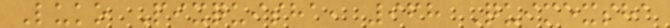Luko Pixquisha, 968 Quimexsha
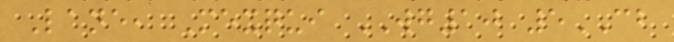Lane, Mexqui WG10 5CB
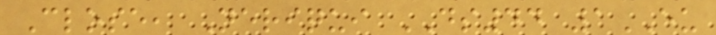Close, Neriqui DS44 1EU
